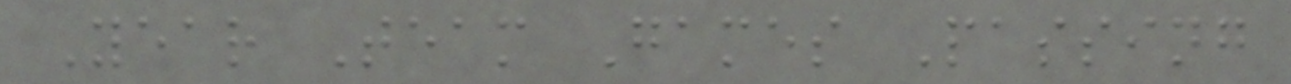Year Team Games Passing
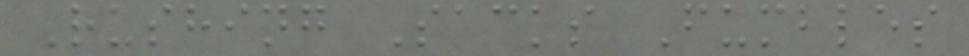Rushing Sacks Fumbles
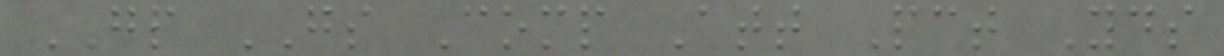GP GS Comp Att Pct Yds
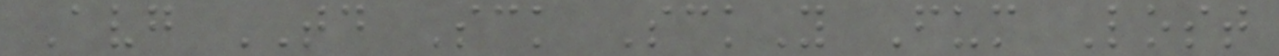Avg TD Sck SckY Fum Lost
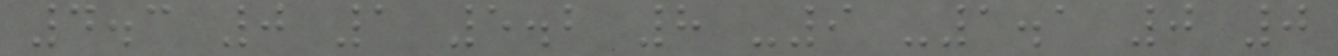4.3 0 1 5.2 8 -9 -1.1 0 0
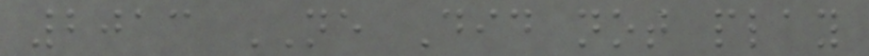2013 NE Did not play
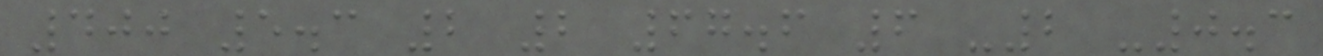400 5.3 2 2 67.6 6 -2 -0.3
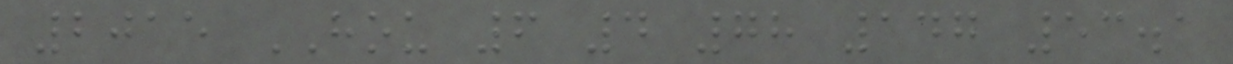2015 HOU 6 4 78 147 53.1
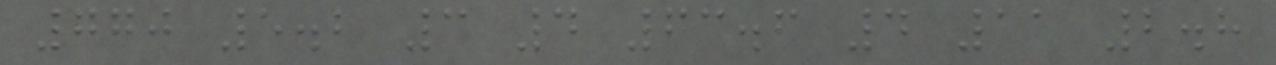770 5.2 3 4 63.6 4 11 2.8
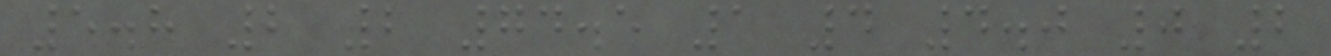5.8 2 2 74.5 1 4 4.0 0 2
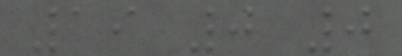19 0 0
